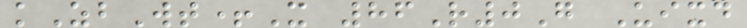kZbWt+X 86R0G Uixd
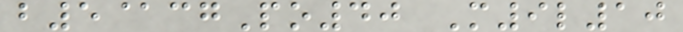b5@cgPo40 M9l10
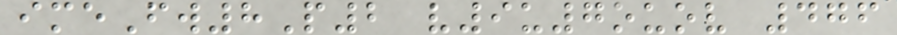imeFw8P2 v9u7ouov 476
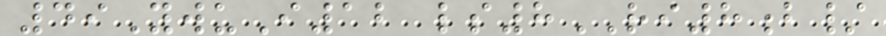49YwuI12 ls8RI8b/
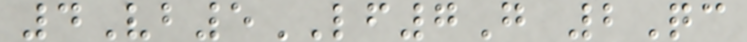4Vb5LF7G 2Qc
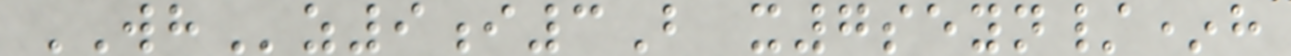WHz9i3B x7seyn/*h
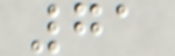71
